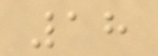18
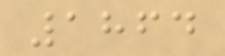1864
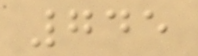745
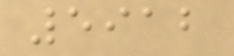5912
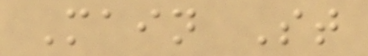Main St
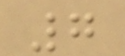7
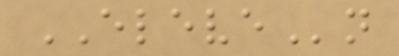ELEVEn
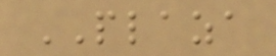PLAZA
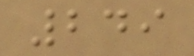249
